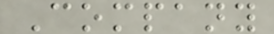Company
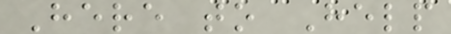Here to Help
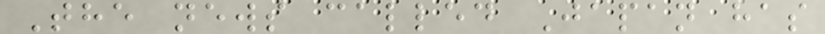The news called Japan has
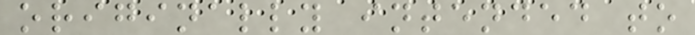originally intended to
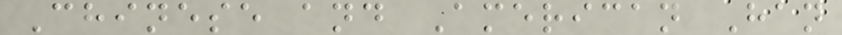Chinese and American Han
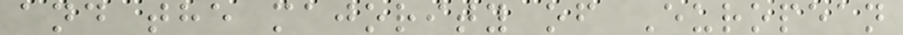and the majority of European
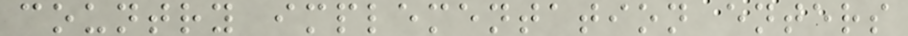country implementation enters
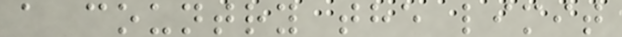a country the limit
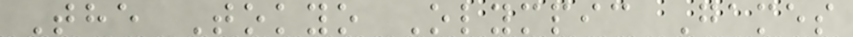The Tokyo Olympic Games
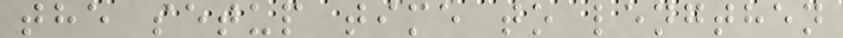the setup time to lengthen
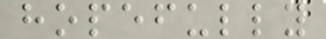hopefully
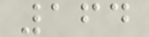164
